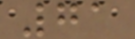71
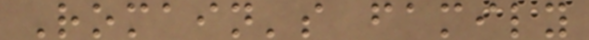Romain's family
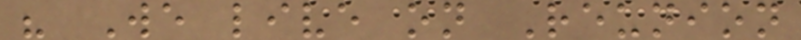" We live on Reunion
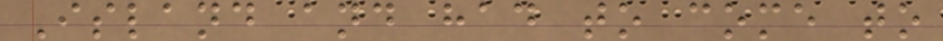Island and had to come to
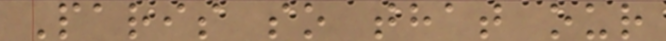Paris so that our
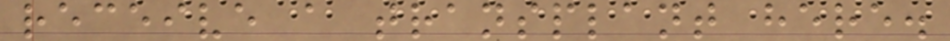receive a transplant here.
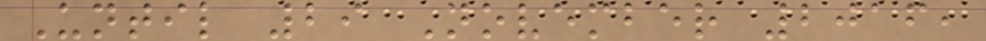Until 29 November 2016,
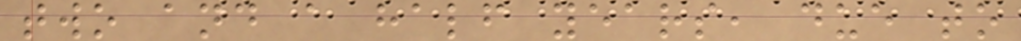two and a half years, due to
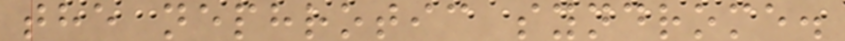the nephrotic syndrome.
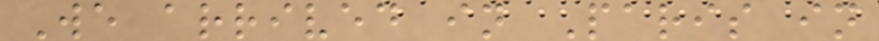We arrived in Paris in
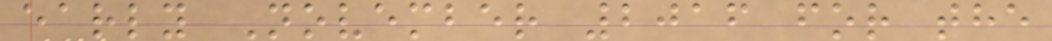early November 2016 for the
